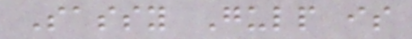Sassy Gulp is
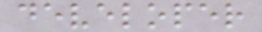developer
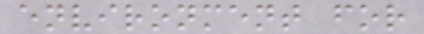environment for
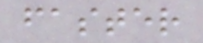faster
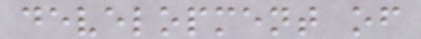development of
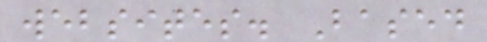websites. Based
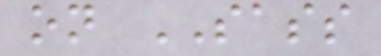on SASS
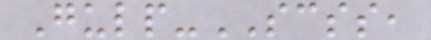Gulp-SCSS,
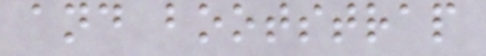and bootstrap
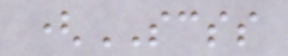(SCSS
